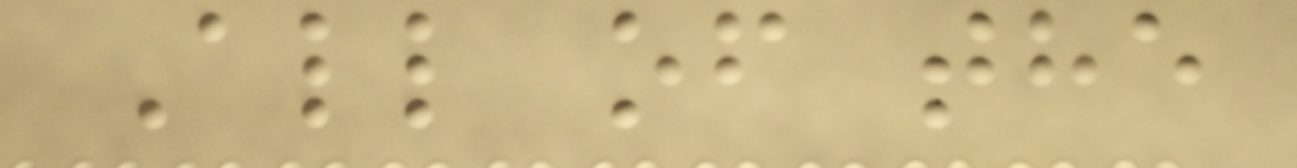All of the
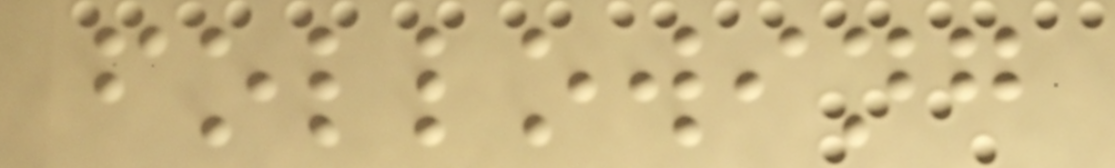following
